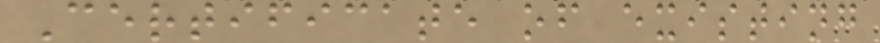Certificate of existing
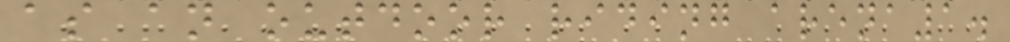as an outdoor riding arena1.
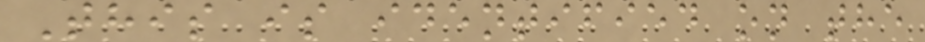This is identified on the
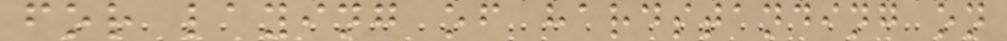for laying of hardstanding on
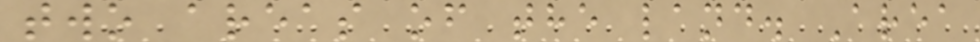two areas of the land. Area
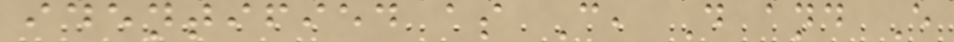identified as C, D and E
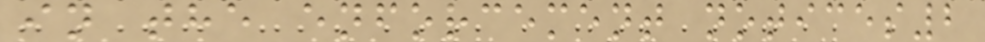in the enforcement notices2
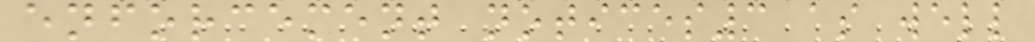enforcement notices3 as well
